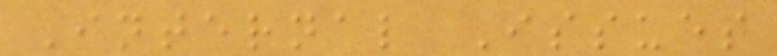Internal Issues
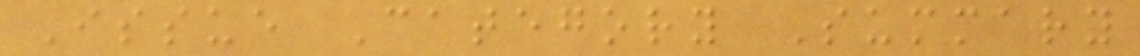Issue Category Summary
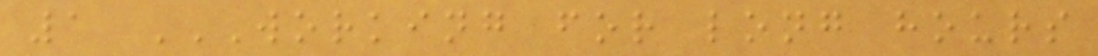1 WORKING FOR LONG HOURS
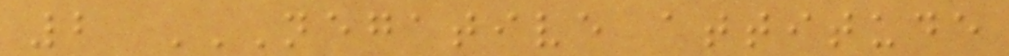2 NEGATIVE ATTITUDE
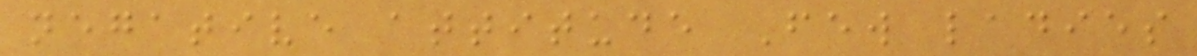negative attitude Few ladies
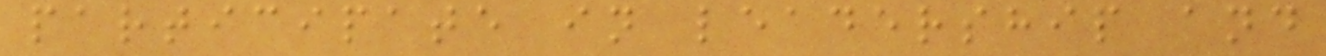participate in leadership and
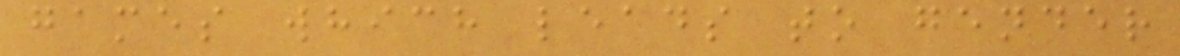games which leads to gender
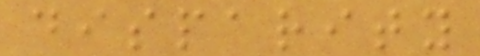disparity
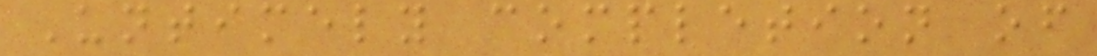Untimely completion of
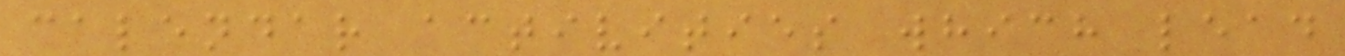calendar activities which lead
